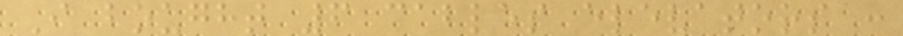I bought 6 cables elevators :
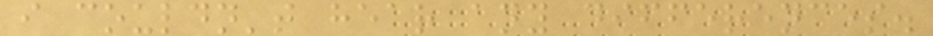i couldn't hear any differences.
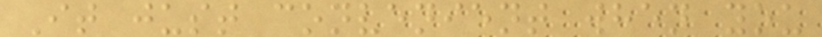It just convenient when you
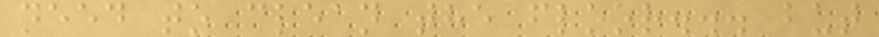need to clean the floor... but
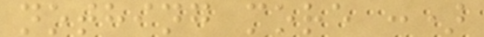nothing more :)
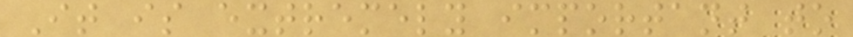It is extremely important to
